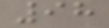98
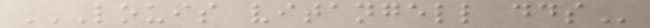LOUIS VITANGELL DDS
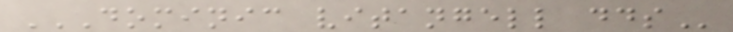DOMINIC VITANGELL DDS
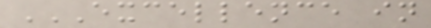EXCELLENCE IN
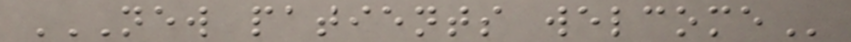NEW PATIENTS WELCOME
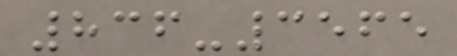836-3565
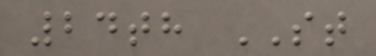24th ST
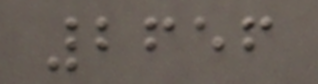2656
